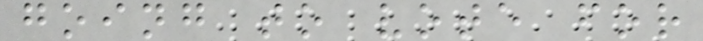going to vote for
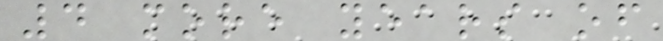4 more years of
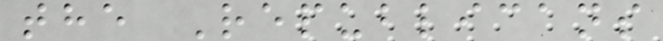the Republicans
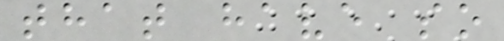that have so
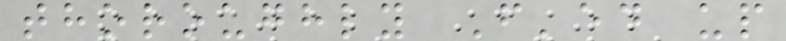thoroughly F'ed up
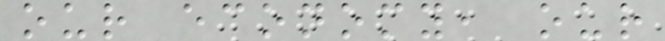our economy, our
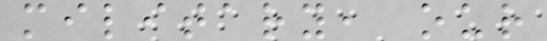military, our
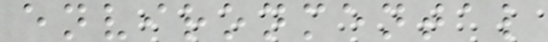environmental
